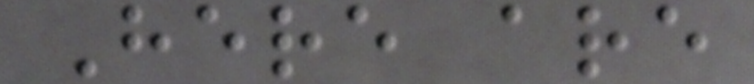Here are
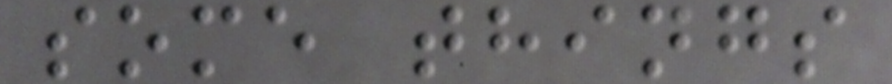some things
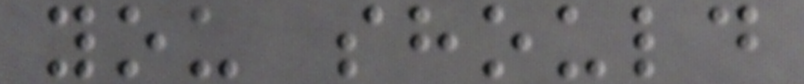you should
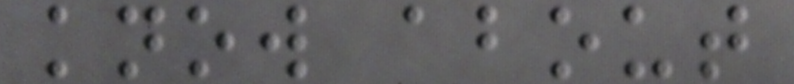know about
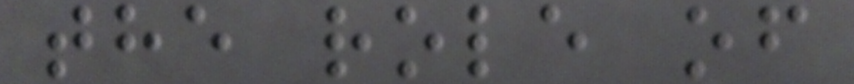the role of
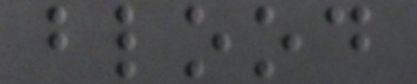blood
